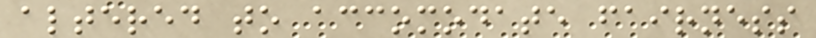altered to accomodate fairness
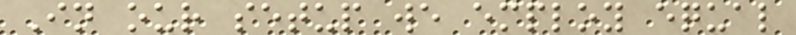In our setup we employ equal
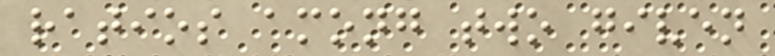ratios among two given
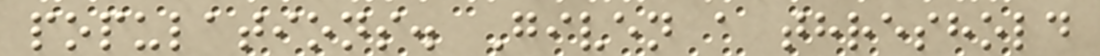populations. Given a threshold
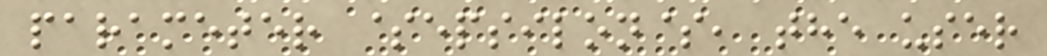parameter $epsilon$, the user
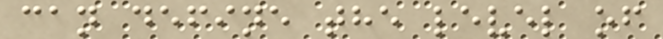can define the level of
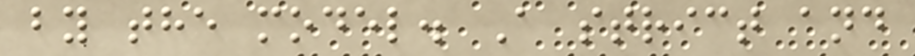by the model. A strict and
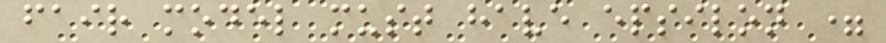fair model must have epsilon =
